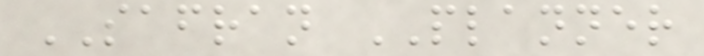SAFRAN PLANNER
